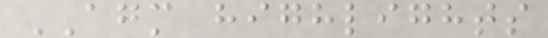AGM highlights
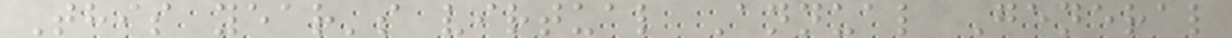This year's virtual Annual General
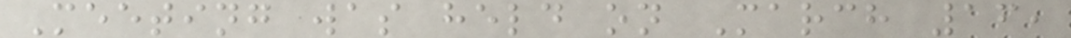Meeting was held on March 16,
